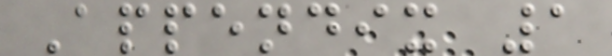Appendix 1
